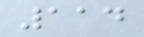114
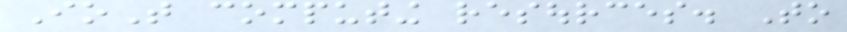IoT computing resources. To
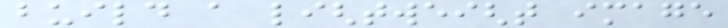build a lightweight image
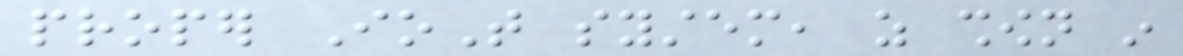proper IoT system, as shown in
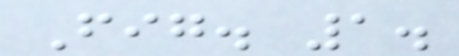Fig. 1.
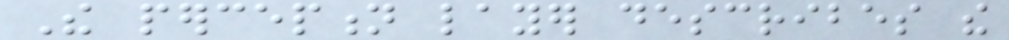The perception layer describes the
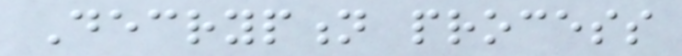Decryption process
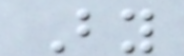By
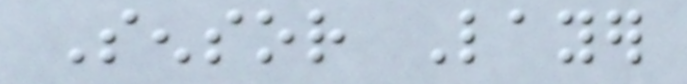Sensor Layer
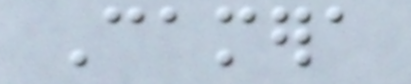Camera
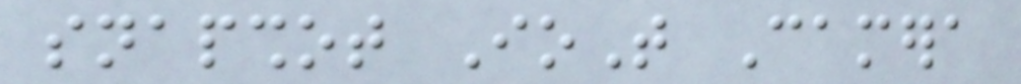snapshot IoT Camera
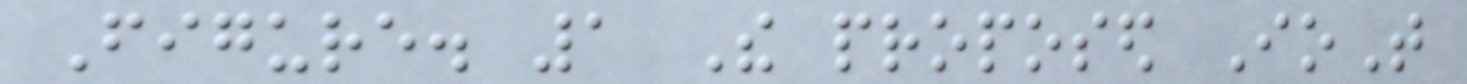Figure. 1 The proposed IoT
